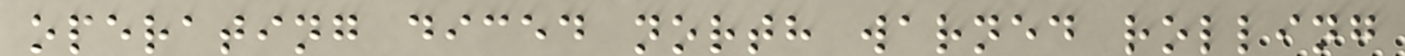operating diced north warned rolling
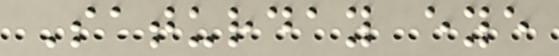Saturday eye
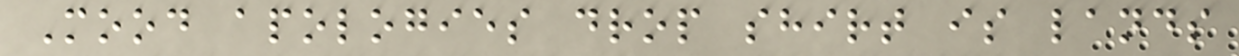Mood apologies drop shirt is lands
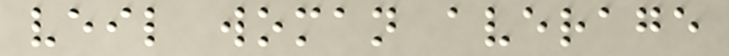veil woman average
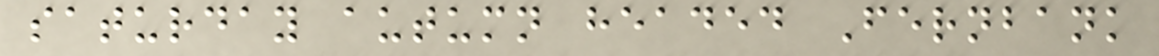saturday autumn headed Fernbank
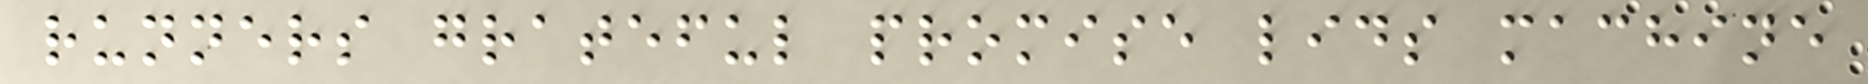runners grateful promise lids machine
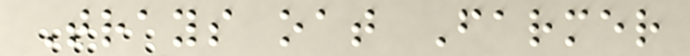Trays oat Farmer
